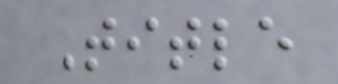Title
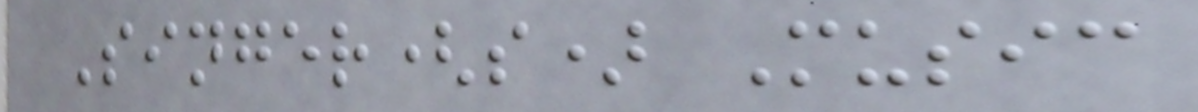Singer(s) Music
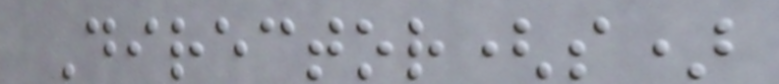Director(s)
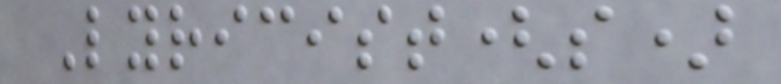Lyricist(s)
